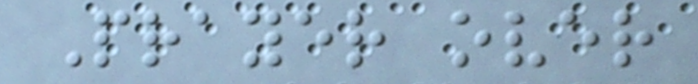Prayer over
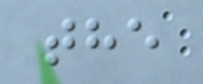the
